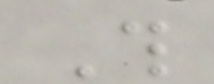This
